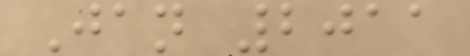Jan 2011
